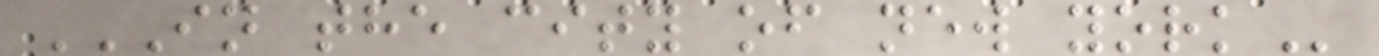IN THE CITY OF NEW YORK
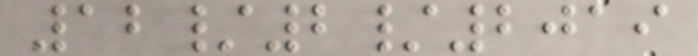12/2/2019
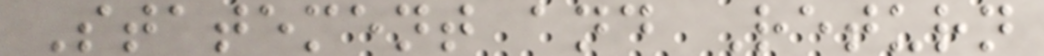Statement and Return
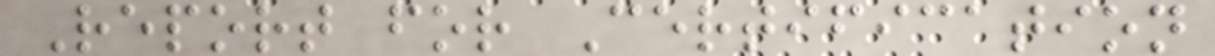Report for Certification
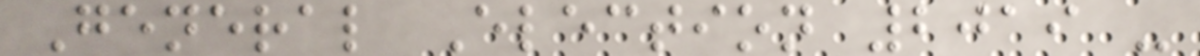General Election 2019 -
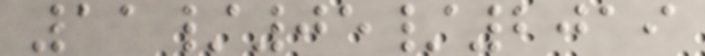11/05/2019
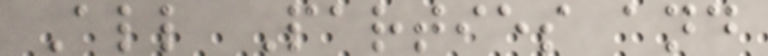All Parties and
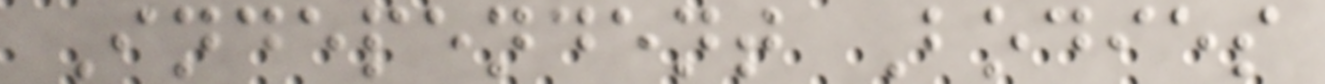Independent Bodies
